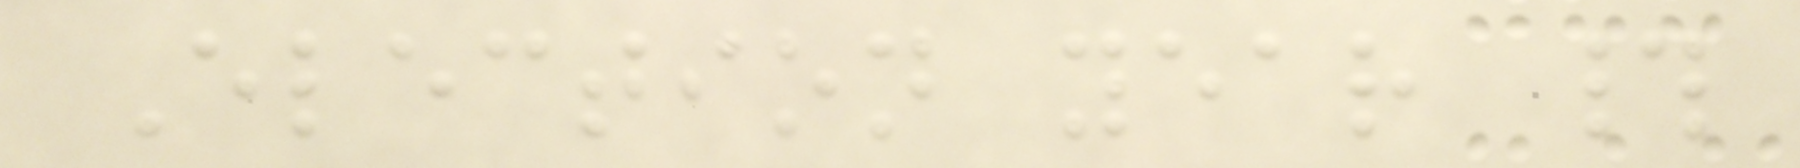Election year #
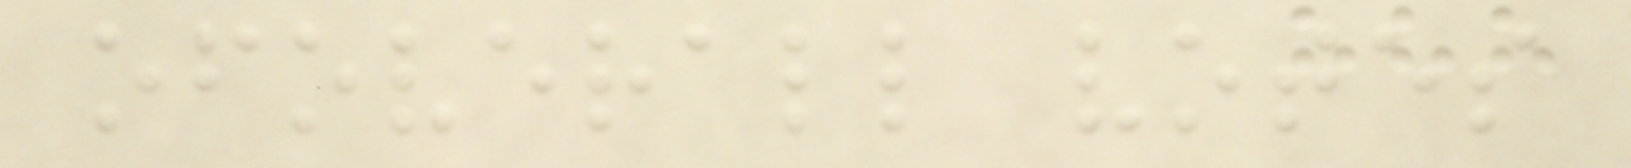ofoverall votes
